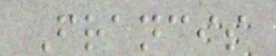Francis
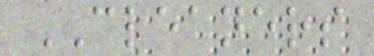CLEANERS
